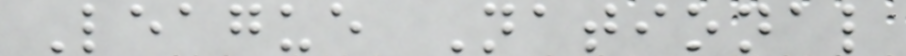League National
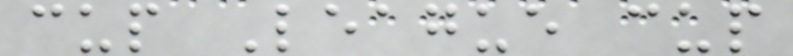cup League cup
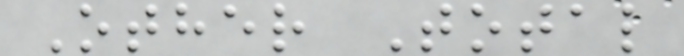Other Total
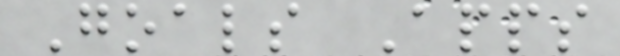Goals Apps
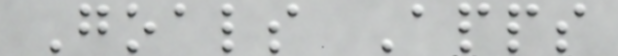Goals Apps
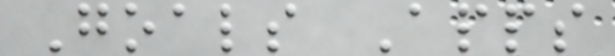Goals Apps
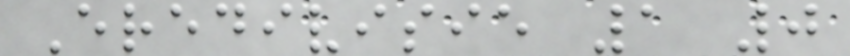Eredivisie 1 0
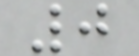0
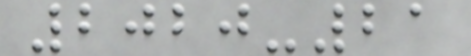2020-21
